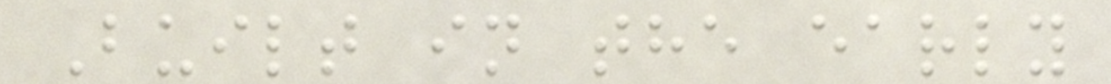Built in the early
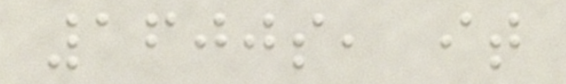1600s, it
